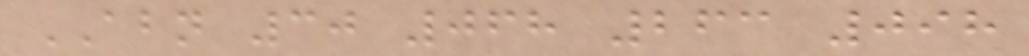ABN 30 068 263 098
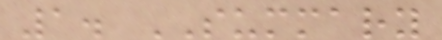1. SUMMARY
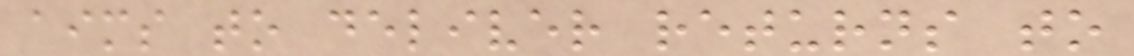aims to deliver returns to
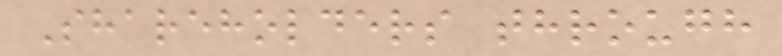Shareholders through
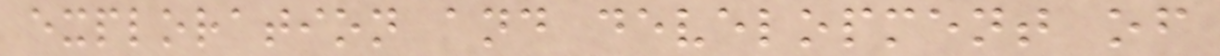exploration and development of
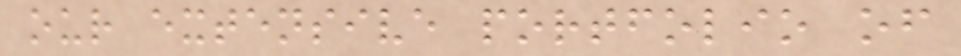our extensive portfolio of
